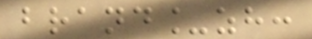brand_zh:
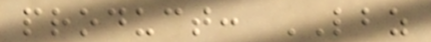product: LBZ
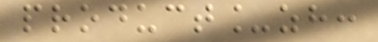product_zh:
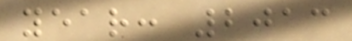year: 2013
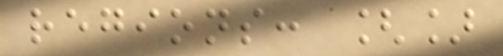regions: []
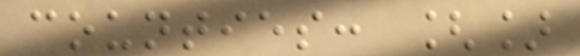counties: []
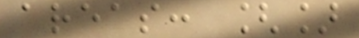areas: []
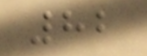82
